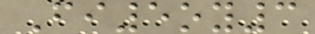Fi5oy3
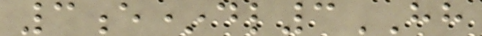3e*dl3HH
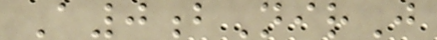A0bNirJ
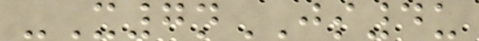-X7nJS4u
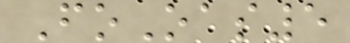FoOas5
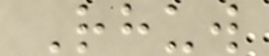Rhuw
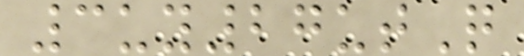3uy27utQ
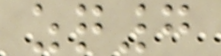zq7
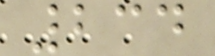234
